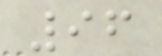96
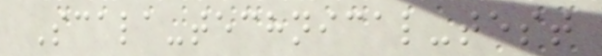Scala-technical-test
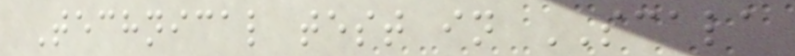Technical test in SCALA
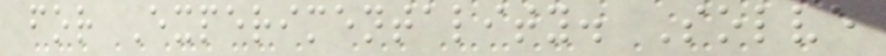for Experimentality. Solve
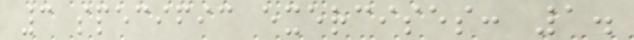3 specific exercises: 1.
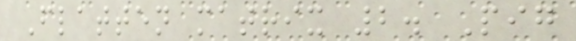Flatten matrix 2. Pig
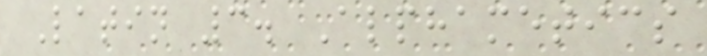Latin 3. Alphametics
